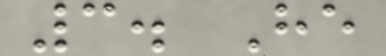3. He
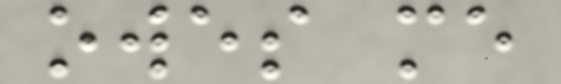owes me
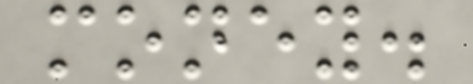money.
